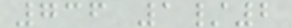736 1/2
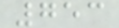753
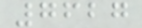7627
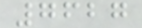7627
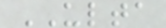ULTA
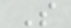S
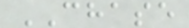CHASE
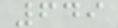649
